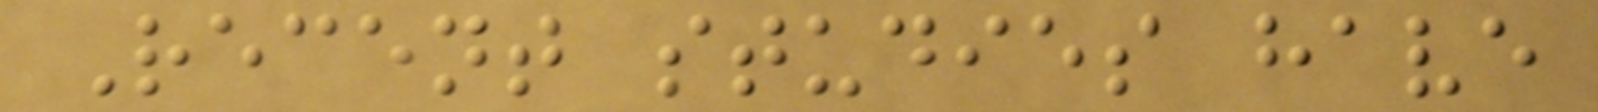Recent studies have
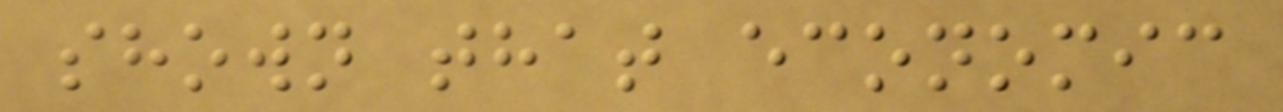shown that economic
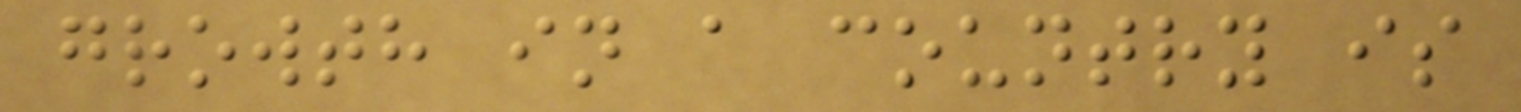growth in a country is
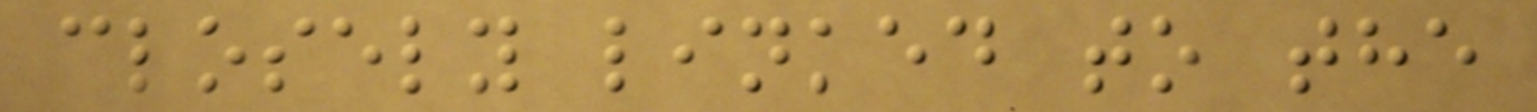closely linked to the
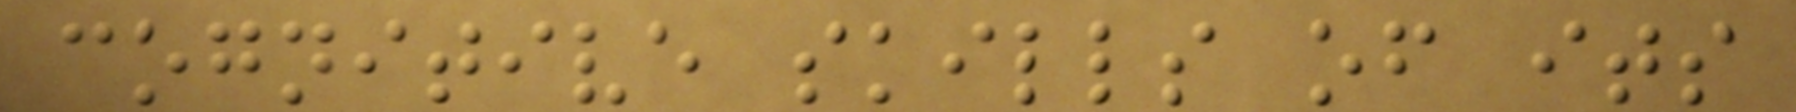cognitive skills of its
